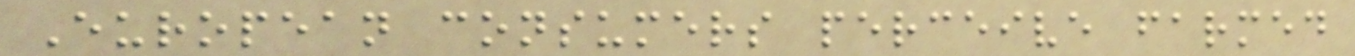European consumers perceive farmed
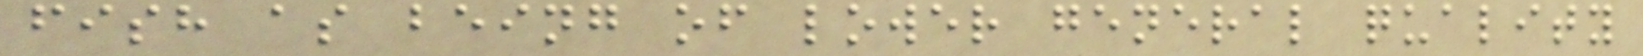fish as being of lower general quality
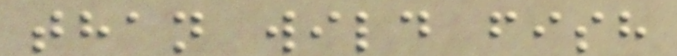than wild fish
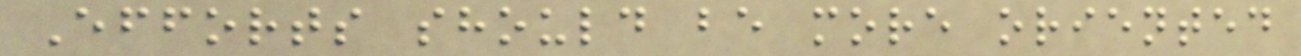Efforts should be more oriented
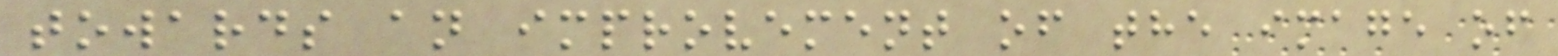towards an improvement of the image of
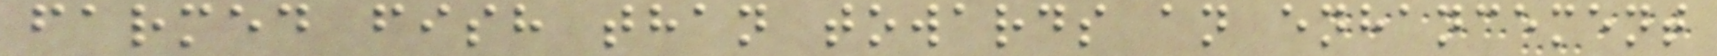farmed fish than towards an enhancement
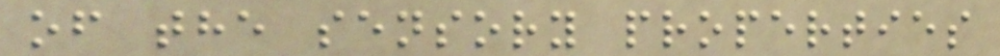of the sensory properties
